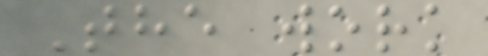The work
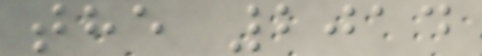the 2014
